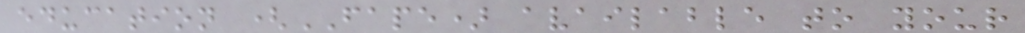education (FAPE) available to your
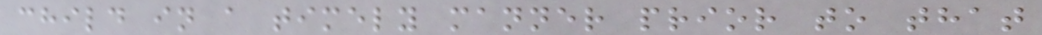child in a timely manner prior to that
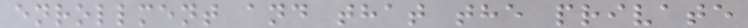enrollment and that the private
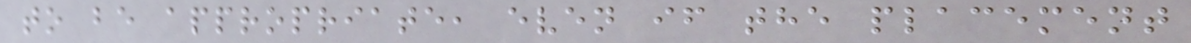to be appropriate, even if the placement
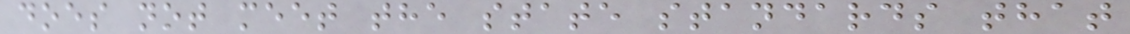does not meet the state standards that
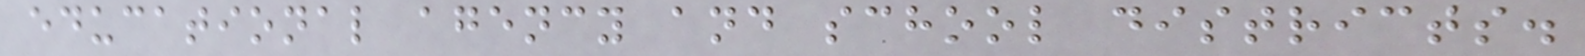educational agency and school districts.
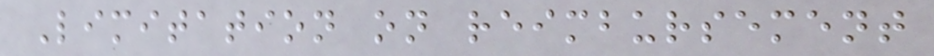Limitation on reimbursement
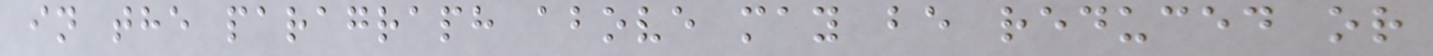in the paragraph above may be reduced or
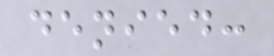denied:
